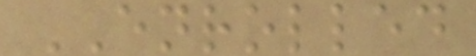ENROLLED
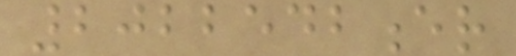2022542er
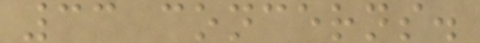33 concerns.
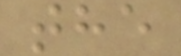the
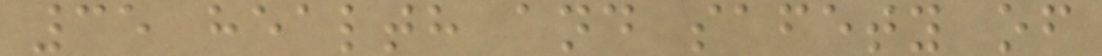35 health and safety of
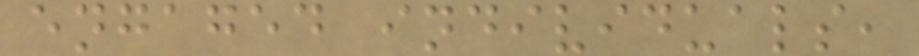engaged individuals,
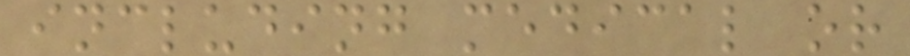including medical or
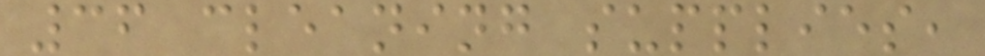36 cleaning supplies,
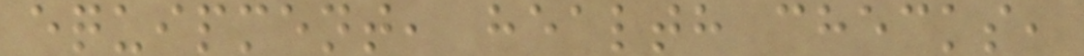equipment, health checks,
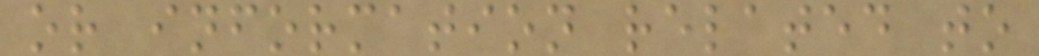or information related to
